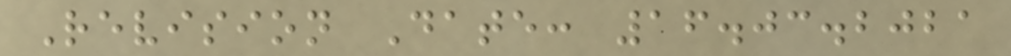Revision Date: 16.03.2021
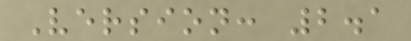Version: 2.1
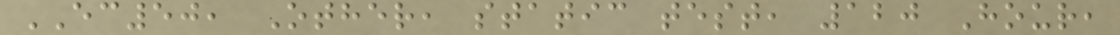EC50, Other, static test, 120 Hour,
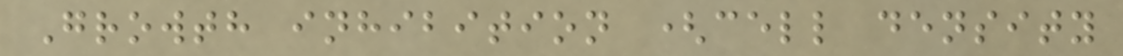Growth inhibition (cell density
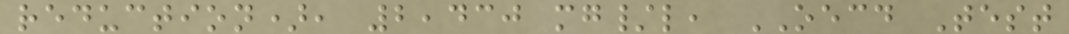reduction), 2,430 mg/l, OECD Test
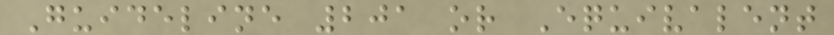Guideline 201 or Equivalent
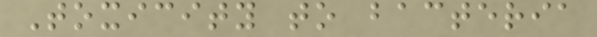Toxicity to bacteria
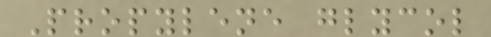Propylene glycol
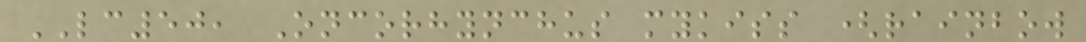LC50, Oncorhynchus mykiss (rainbow
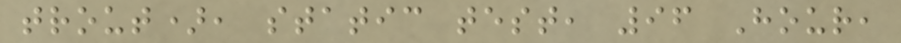trout), static test, 96 Hour,
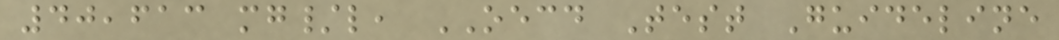40,613 mg/l, OECD Test Guideline
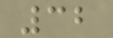32
